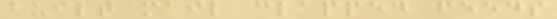built mail clapped feeds
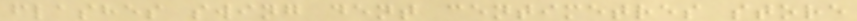flashes swing dent centimetres store
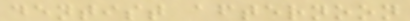dentist afternoon
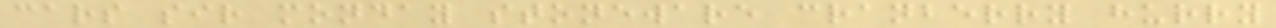cars sir monday stoneware cranberry hurry
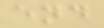end
